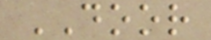DOOR
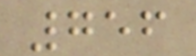756
